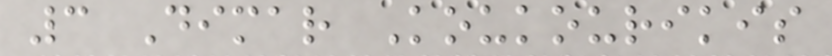3 Dimar Koukourikis
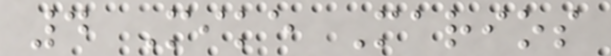4 Mike Marios
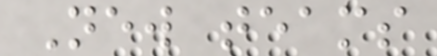New teams
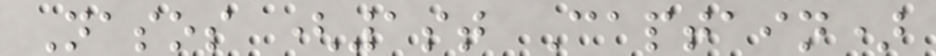Nasos (1st Captain)
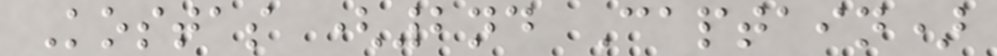Kostas (2nd Captain)
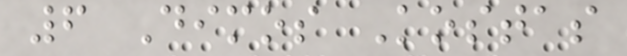6 Dimos Kostas
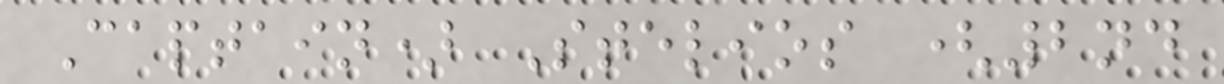Captain) Stelios (2nd
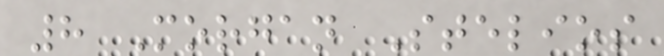8 Morgan Stelios
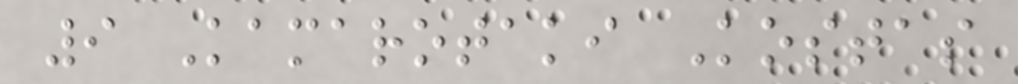9 Kamarotaki Kostas
